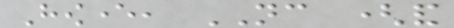However, NC (and
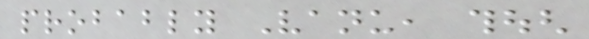probably Vanu, though
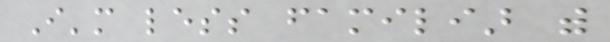I'm less familiar with
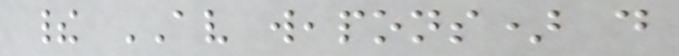their AV weapons) do
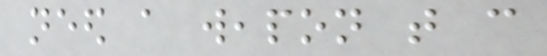need a weapon that can
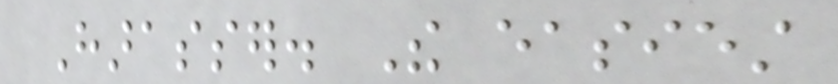Harasser. The easiest
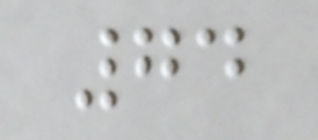74
